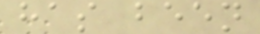has been
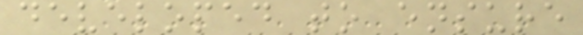developed to ensure
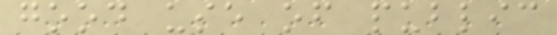good use of public
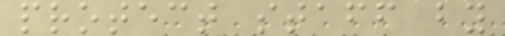protect staff by
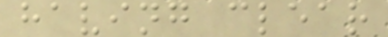having clear
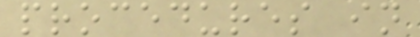procedures in
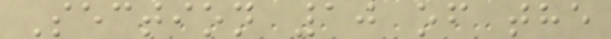Section 10 of the
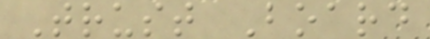Trust Board
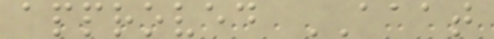approved AAAT
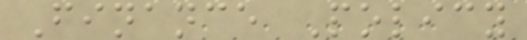Finance Policy
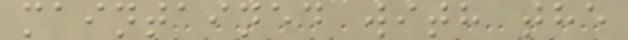maintained with the
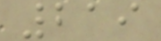219
